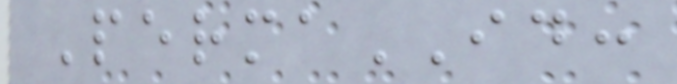PermaID:
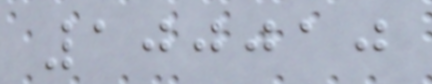100010
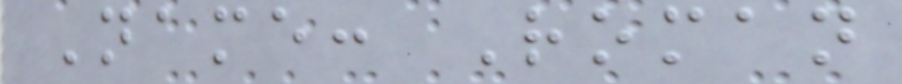Name: Roman
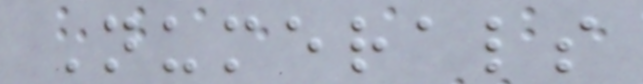Numerals
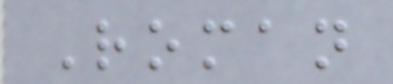Roman
